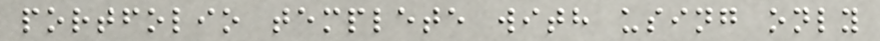portfolio templete with using only
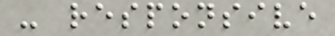- responsive
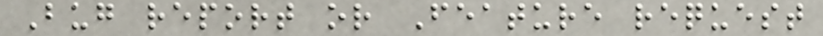Bug report or Feature request
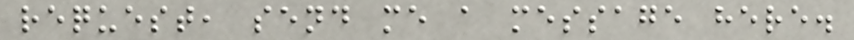request, send me a message here.
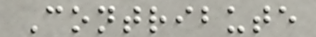Contribute
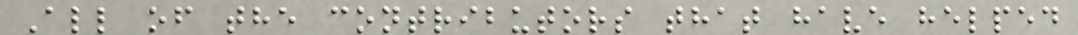All of the contributors that have helped
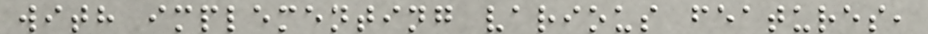with implementing various features,
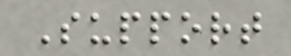Support
